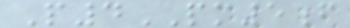P4PM5f
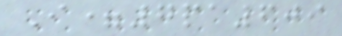I=7pa609
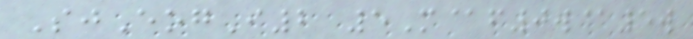SjEogI2 5M@f0w@5w
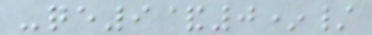-qe9&0*/
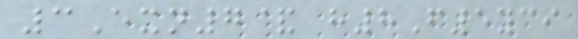3Exn7& h8F5yci
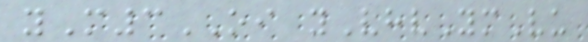yM3OI yVhvYmVu
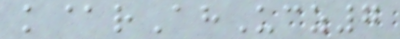k@rAhUcz7
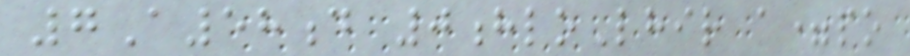7A58d 0hloLhir a=po
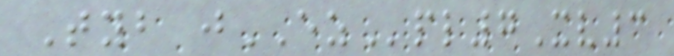Tyb jEZpl7Xv3
